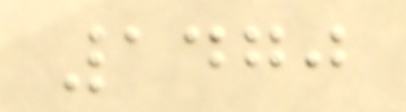1470
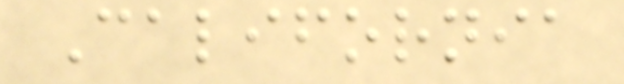California
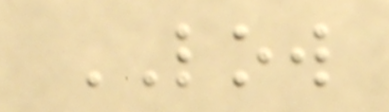LOW
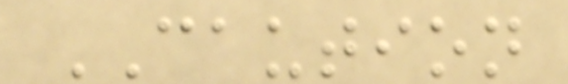CAUTION
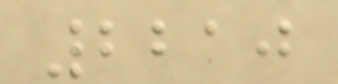2210
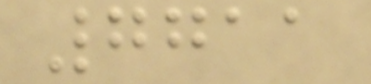7711
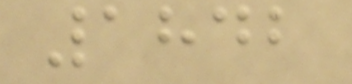1842
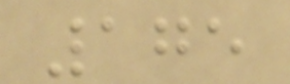175
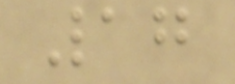17
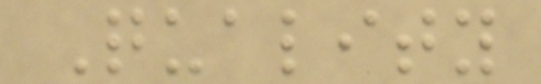Quality
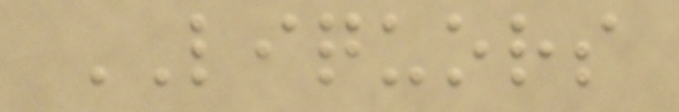LIQUORS
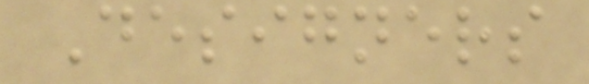Designers
